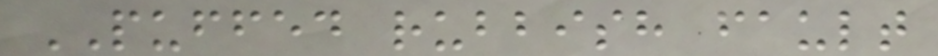PUFFED rubbish fault
